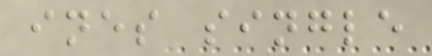ines single
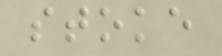stoke
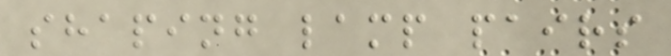shaping lamp pairs
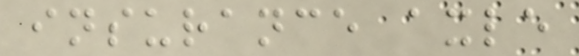insurance axle
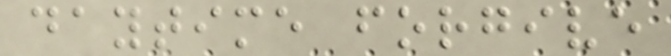daytime forgive
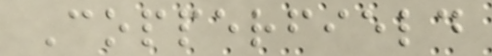Copperfield
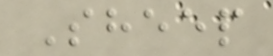Sheep
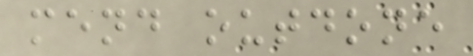mend outdone
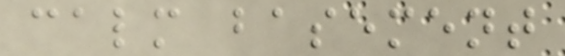calm basement
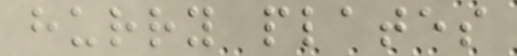hurry plates
